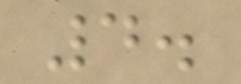4.
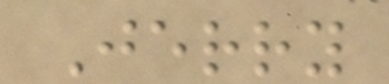Jerry
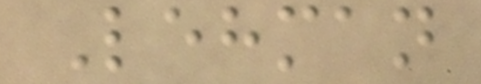Lehman
